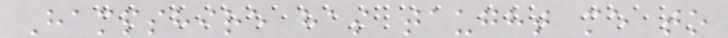Hampshire has taught me to
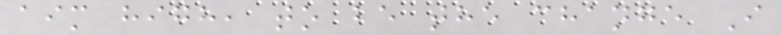aim high, to be the change I
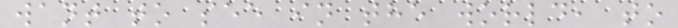want to see in the world, to
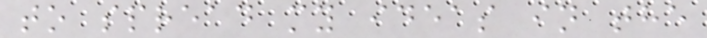to spread my ideas in the
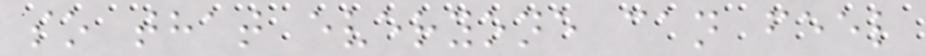so that everyone can feel
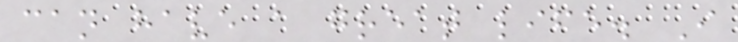can have a great life. I
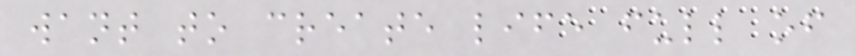want to create life full of
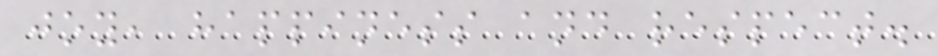joy, happiness and respect.
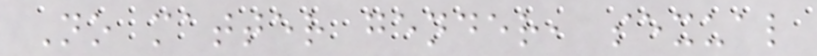No matter gender, sexual
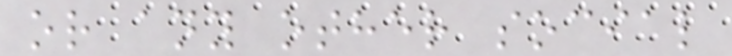or any other social
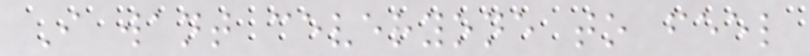I want ceveryone to feel
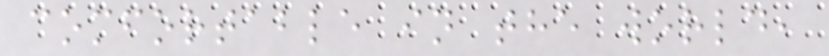comfortable in the world,
